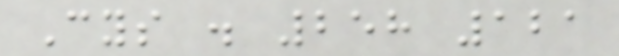Cys . 258 121
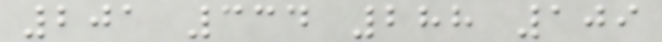201 334 288 109
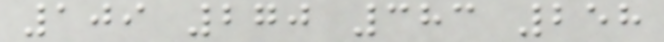109 270 383 258
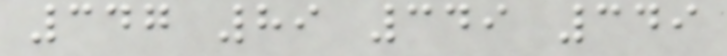347 89 349 349
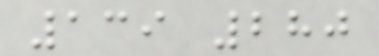139 280
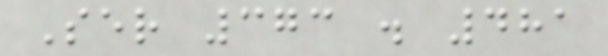Ser 373 . 481
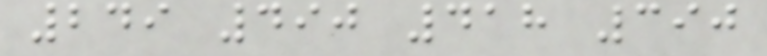249 490 418 390
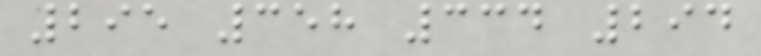295 358 334 294
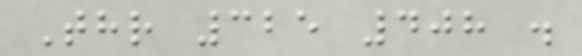Thr 325 408 .
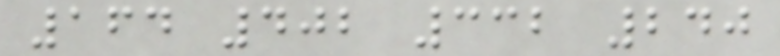164 402 332 240
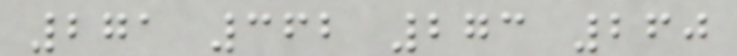271 362 273 260
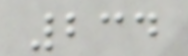234
